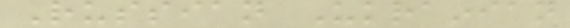Russian Ukrainian
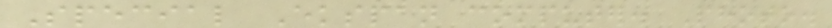Special Ekspan computer. Photo.
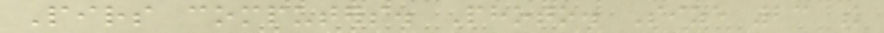Pirs computers. Photo. Size 23 k
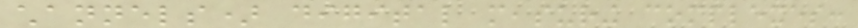channels) digital measuring complexes:
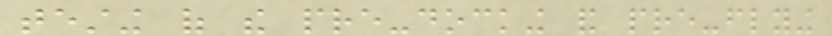testing of the pre-docking and pre-flying
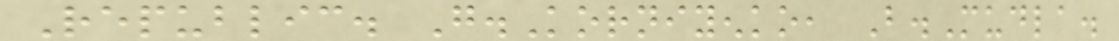Republic. G.Korniyenko, B.Mudla.
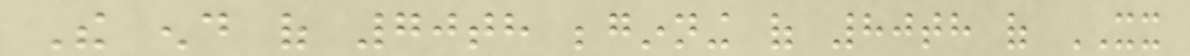The end of 70th beginning of 80th of XX
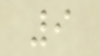9
